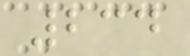234
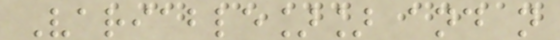Variable]] and n
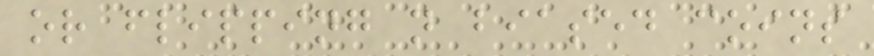or flipping n biased coins
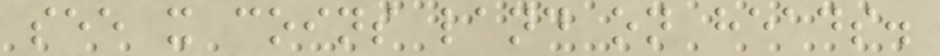see x coins land on heads.
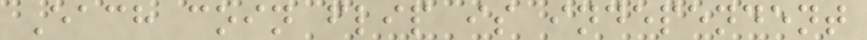Each coin flip is independent
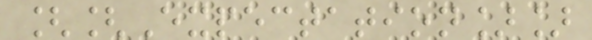[[Expectation]]
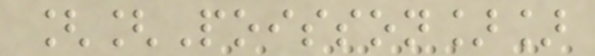[[Poisson]]
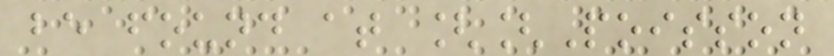be found at [[Poisson
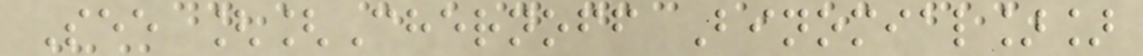See [[Chernoff Binomial]]
